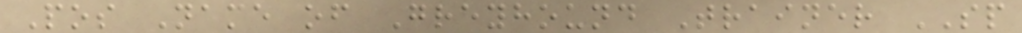Pos Name of Greyhound Trainer SP
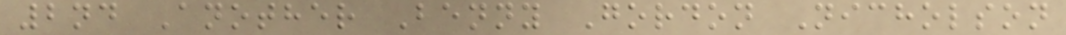2nd Another Benny Gordon Nicholson
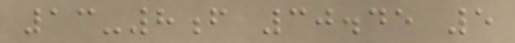13-8f 30.45 5
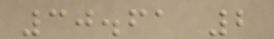30.61 2
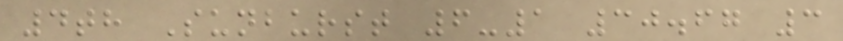4th Sunburst 6-1 30.67 3
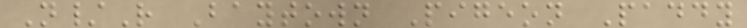N/R Baytown Pigeon Paddy
